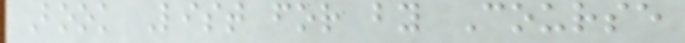Book List for by Course
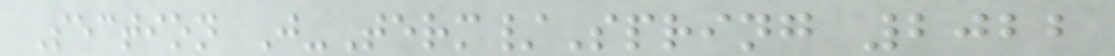Section J-Term/Spring 2022
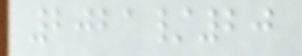2021/20
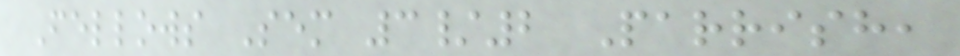Fellows Sem 3/2 Parrish,
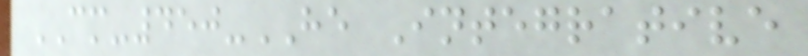CM-450-HE Integrative
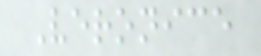Veronice
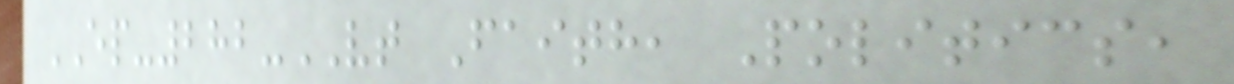EP-282-VT Faith, Politics,
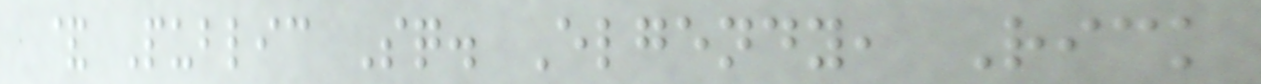& Public Sq. Elgendy, Rick
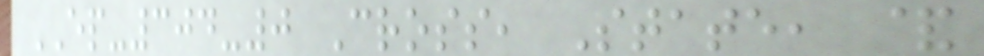EP-304-0 Cross, State, &
